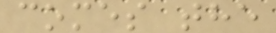comes the
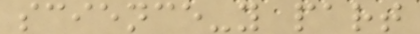science-y part
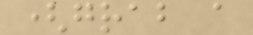(grab a
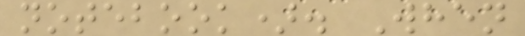notebook). When
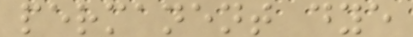permanent dye
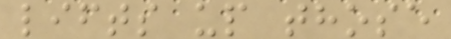lifts up those
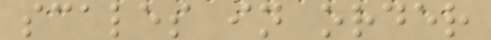scales in order
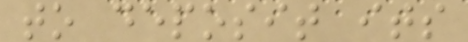to deposit its
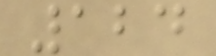124
